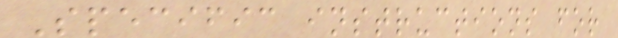Specific instructions for
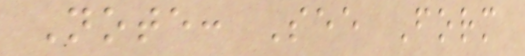Note: See Form
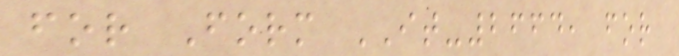for Form IT-2664, for
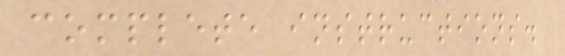complete instructions.
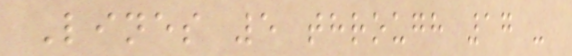Lines 5 through 17 -
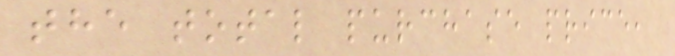the total purchase price,
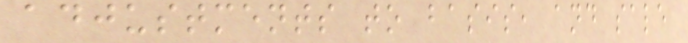adjustments to basis, and sale
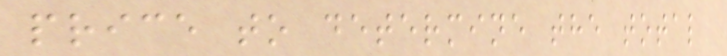price to determine the total
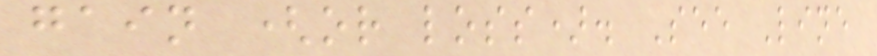gain (or loss). See Line
